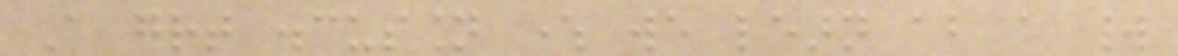A great discussion where we learn about a world
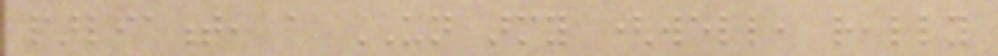parliament, a UN army (well, really
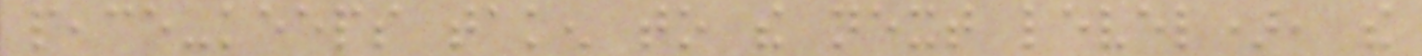peace-keeps taken to the next level), the
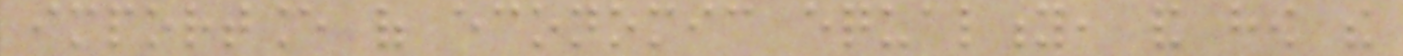importance of economic equality, and how the
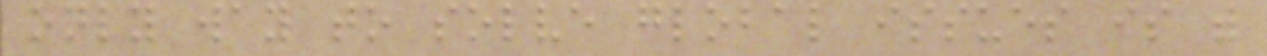only way to solve global issues is with
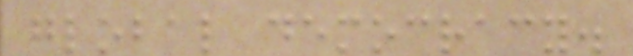global democracy.
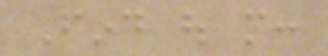Find out more:
